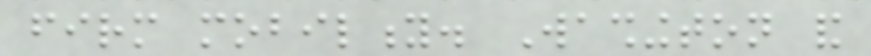firm mobility. Washington and
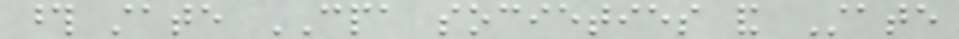those state CPA societies and State
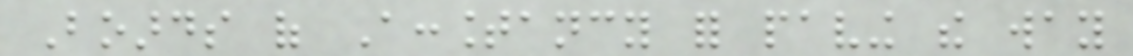Boards of Accountancy for paving the way
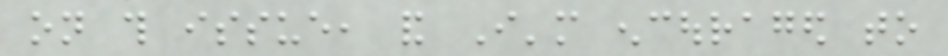on this issue, and I'm encouraged to
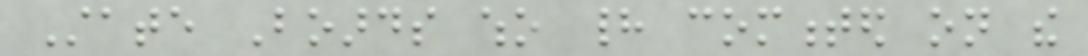State Boards who had commented on the
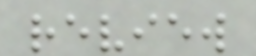review
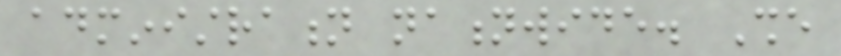administration nationwide. She
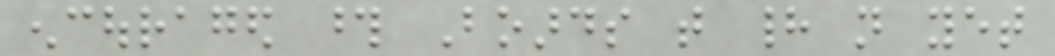encouraged those Boards that had not yet
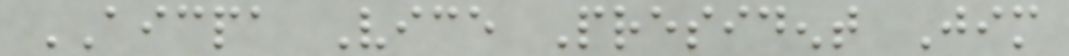AICPA Vice President Jim
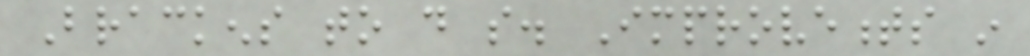Brackens to do so. Improvements in
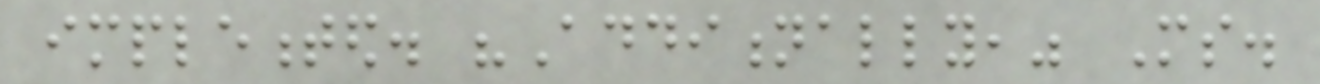implemented. "Additionally," Ms.
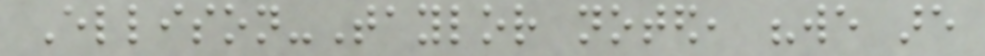Ellison-Taylor noted, "we are
